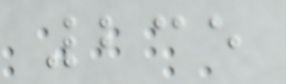235
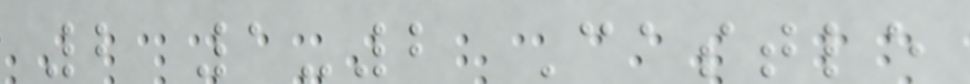2 1-2 Castle
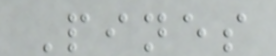Pines
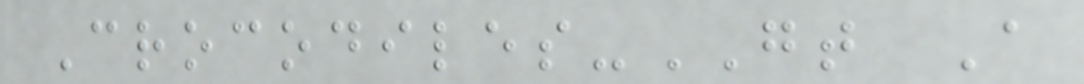Crocodiles-GT A
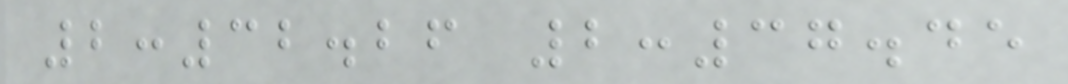2:32.26 2:37.45
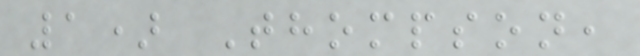1) Thompson,
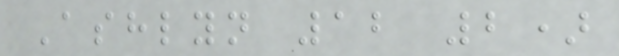Ashlyn 12 2)
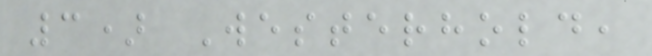3) Westerhold,
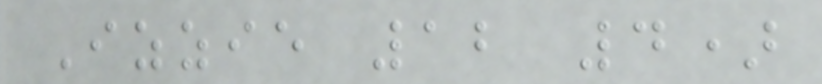Izzie 12 4)
